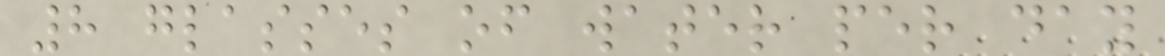8 glasses of water per day
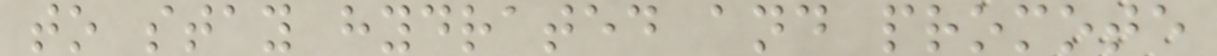to stay hydrated and promote
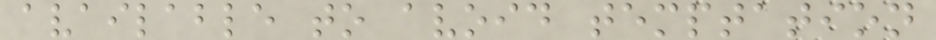available to avoid temptation
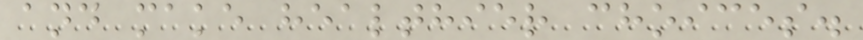and make healthier choices.
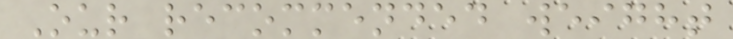Our recommended weight
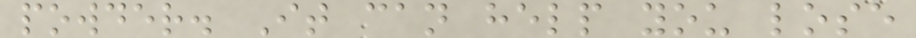powder. It can help you lose
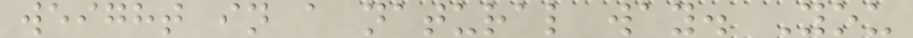weight in a natural way. You
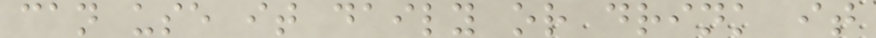can use it daily or drink it
